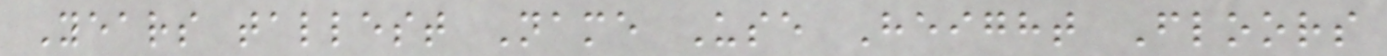Years tallest Name Use Height Floors
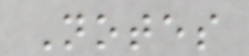Notes
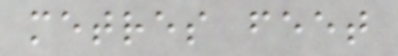metres feet
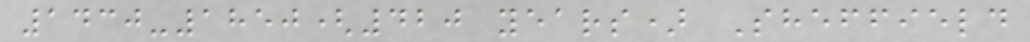1430-1850(420 years) Sheffield
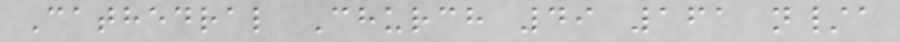Cathedral Church 49 161 n/a
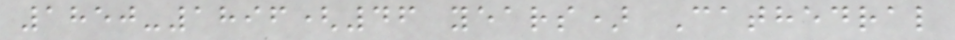1850-1896(46 years) Cathedral
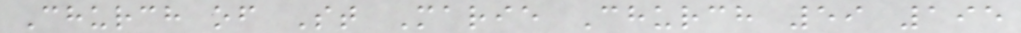Church of St Marie Church 59 195
